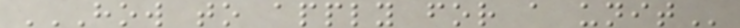HOW TO APPLY FOR A UNIT
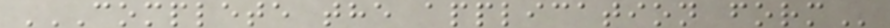COMPLETE THE APPLICATION FORM
